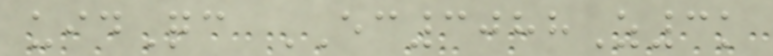uidQc EC3088Z3k
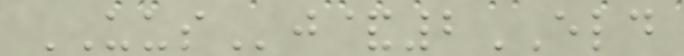UUSj&2ELD
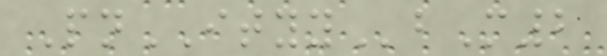PnITYYbM2
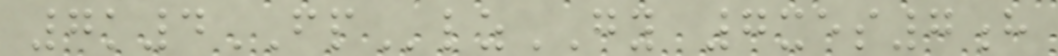7k4FPlzGY 7xes7h
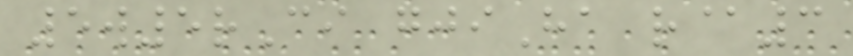5w5rCi gjiHa r@3
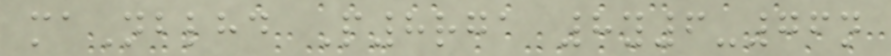maNblhd P8rga 8y6-76n
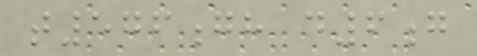t576gh d6g
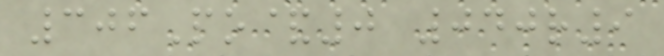306Po&0 040r9
